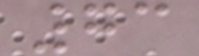73
